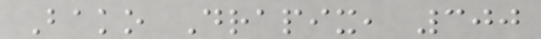Bako Drapix, 300
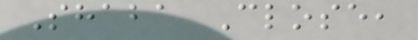Shaba Close,
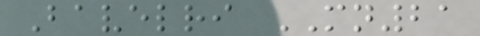Bavelri MN21
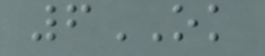6OK
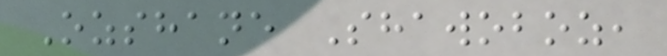Ozshane Shawoboz,
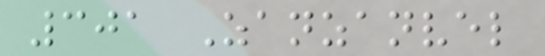301 Zanzanvel
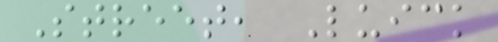Street, Luick
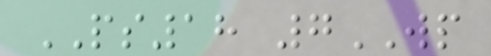PS18 7WP
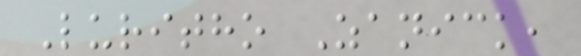Luritho Zanick,
